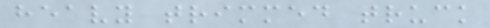heavy trimmed truck
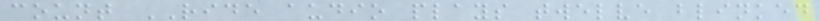count RIDE audio plays twelve blinked
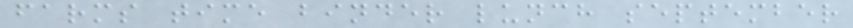farms time binder lunch september
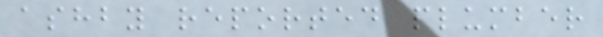ashby reported plumber
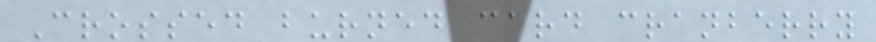Crossed burned card cranberry
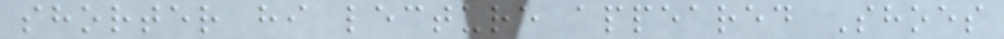shorter hi lecture appeared Shoes
